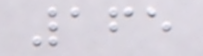165
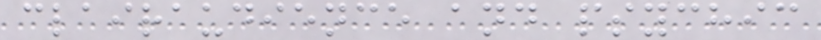clairaudience and psychic
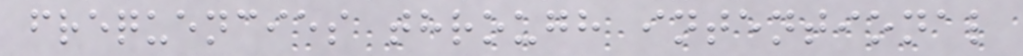frequencies through intentional
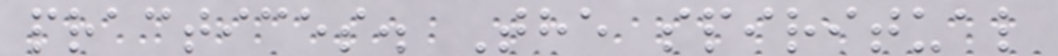practices. The spiritual
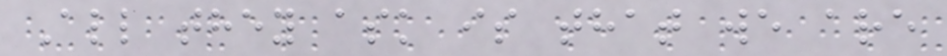All they ask is that we are
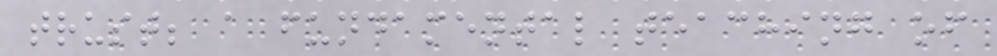trust; a fundamental teaching of
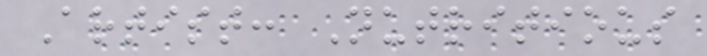Artist: Nutritious
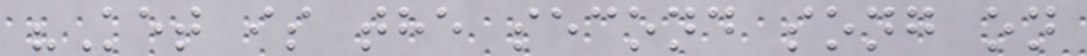"Ket is the second song on
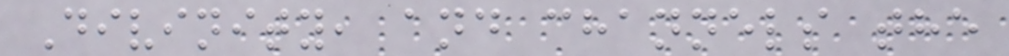Divinity, and channels the
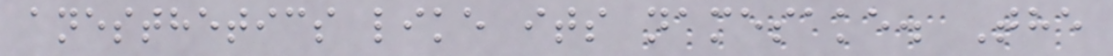anesthetics like its namesake. The
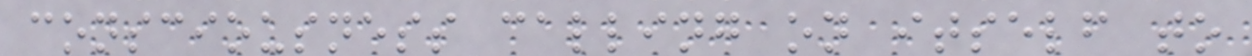consciousness calling on itself to
